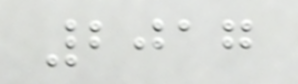2017
